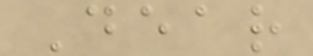Dear
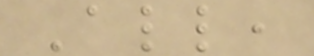All,
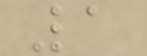1
